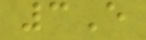3E
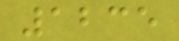1235
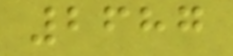2687
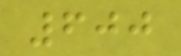600
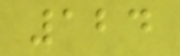124
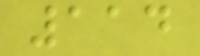114
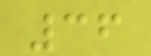36
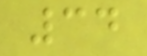34
